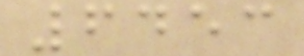6453
